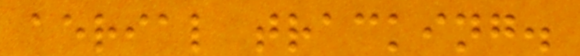aerial tracking.
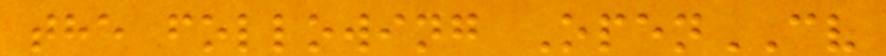the following OpenCV
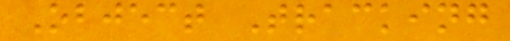Object Tracking
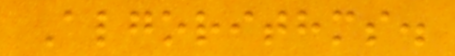Algorithms.
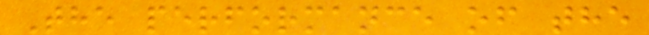The performance of the
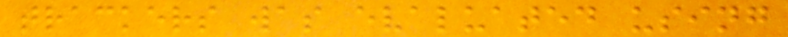trackers was evaluated using
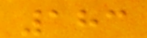183
